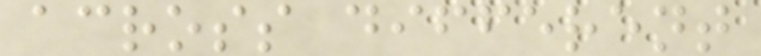across different
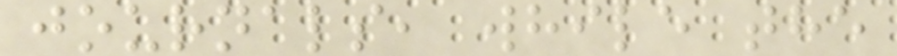journals, while the
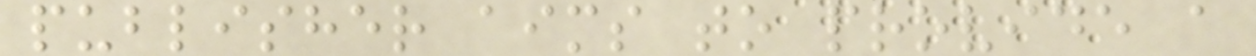publisher aims to provide a
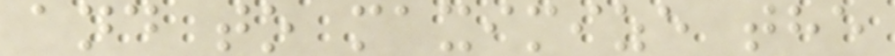and to maximize the
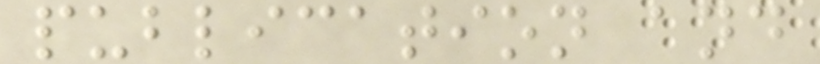publication and
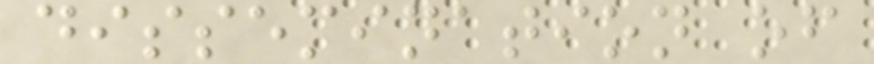dissemination of
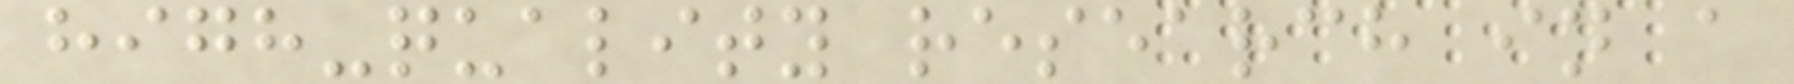high-quality research in a
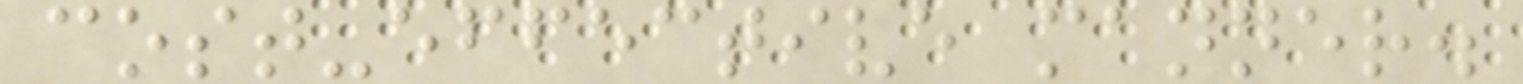cost-effective manner.
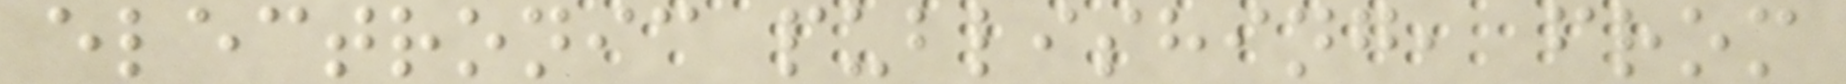electronic publishing, from
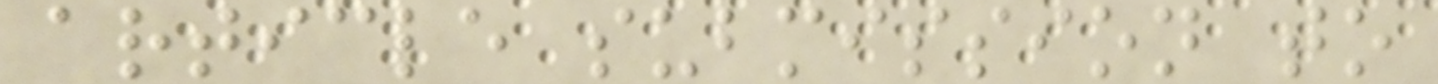article submission to
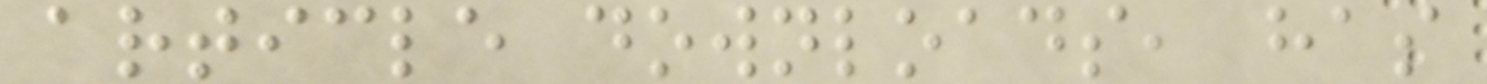article downloads, has
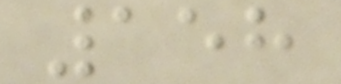158
